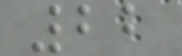22
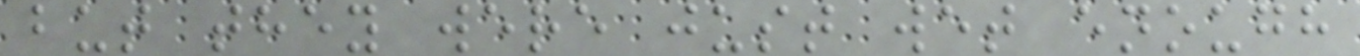but they were just wet enough
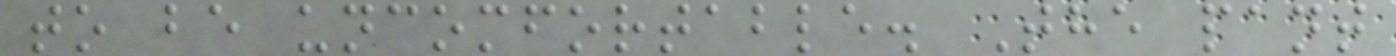to be uncomfortable. The pant
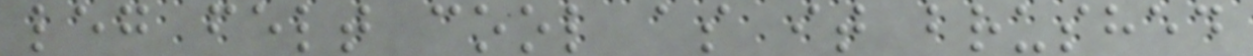leg felt cool as it brushed
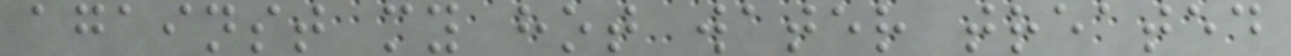against my hot water treated
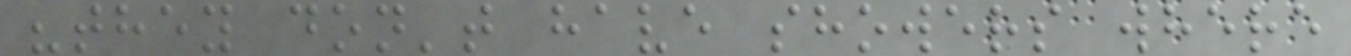"they don't have showers where
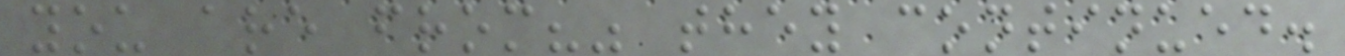you are from?" they continued.
